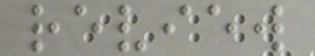review
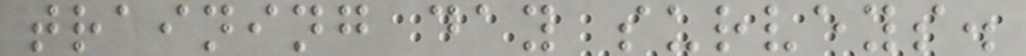training day surveys.
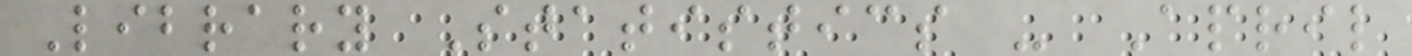Library Statistics - April
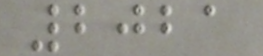2021
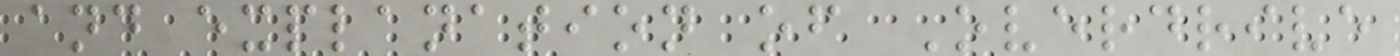and explanation of Overdrive
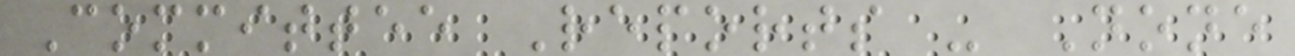Committee Reports - None
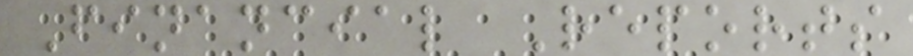Financial Reports
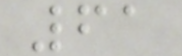61
